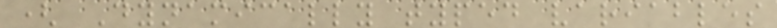( Dynamically typed variables
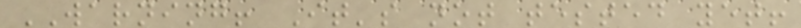WARNING! It's not tested yet!
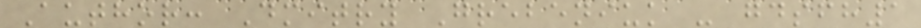Author: Dmitry Grebeniuk - gdsfh1
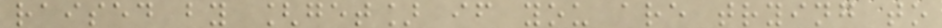raised by [get] if you are trying to
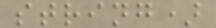string)
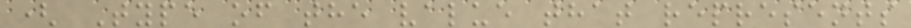( Type of the value that represents
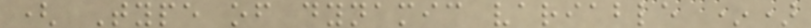( Type of dynamic variable *)
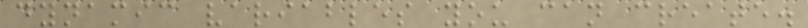dynamic variables you can create.
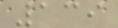139
